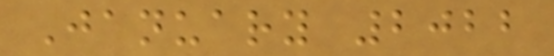January 2022
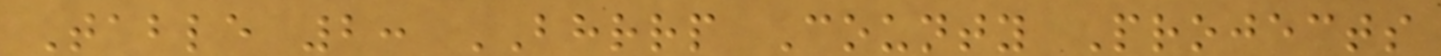Table 2: BHRRP County Projects
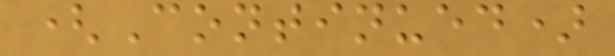(Continued)
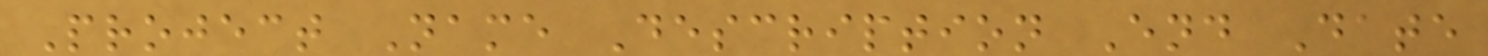Project Name Description End Date
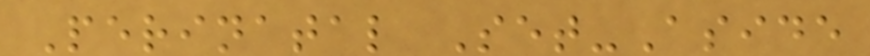Perinatal Set-Aside
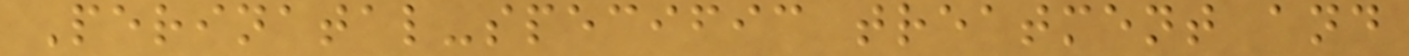Perinatal-specific treatment and
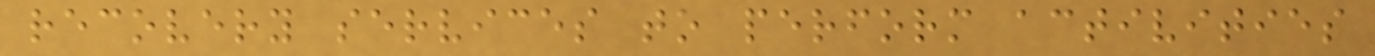recovery services to perform activities
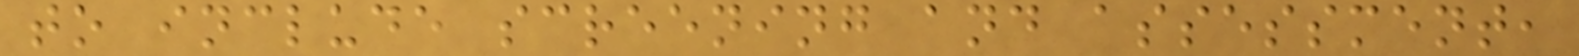to include screening and assessment,
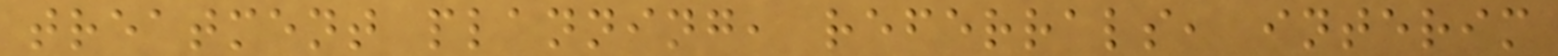treatment planning, referrals, interim
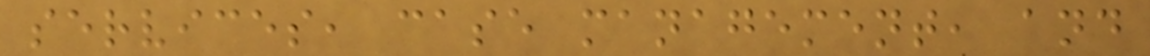services, case management, and
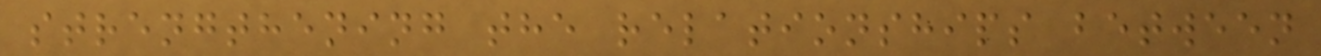strengthening the relationships between
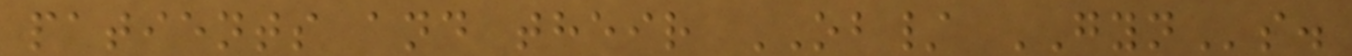patients and their OB/ GYNs.
